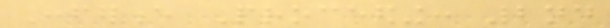Conference Proceeding: 2nd
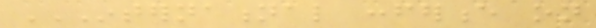INTERNATIONAL CONFERENCE ON
